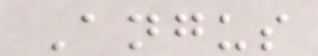Angus
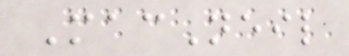MacNeil
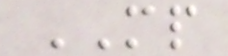MP
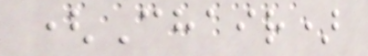(Chair)
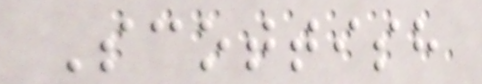Scottish
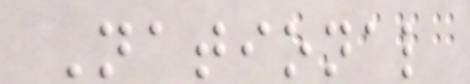National
